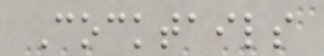Cocktails
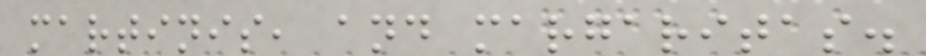martinis, and margaritas.
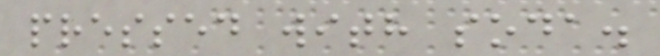pressed with soda.
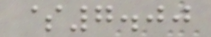$7.00
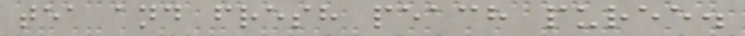tea and fresh peach puree.
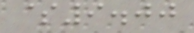$9.00
